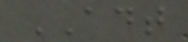ADT
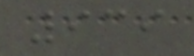939
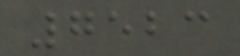7523
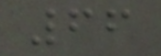66
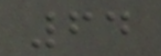64
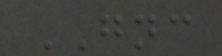GNC
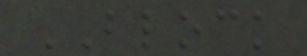BLOCK
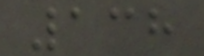138
